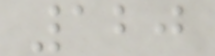120
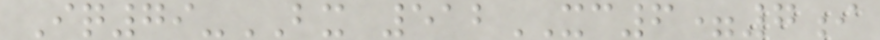Iq79-BX 512XC6=7i
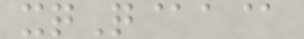xqQ@a@
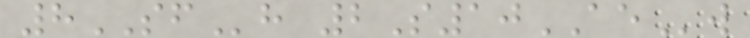8SFh 2S10AEw
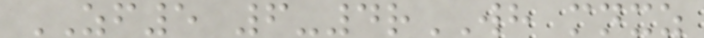ZF5 6-4rWH mnxz
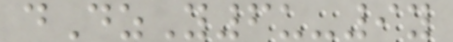dDzY6u-9y
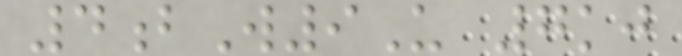4bW9U 7kj
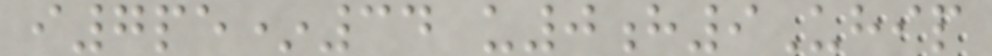i7pe*34 u0h9Uhip
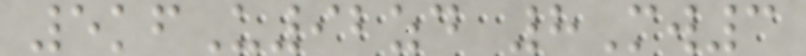5kfU92zd 8Mw3
